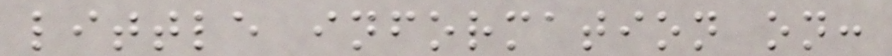little information on:
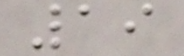19
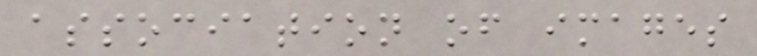association of images
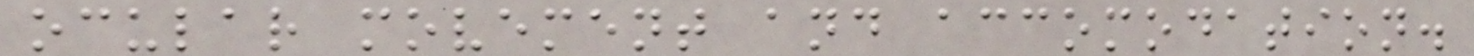ocular movement and accomodation.
